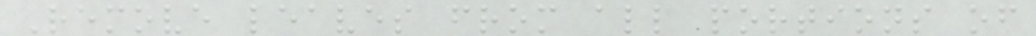Remove leaves from all portions of
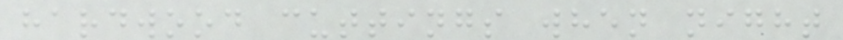hardwood cuttings when night
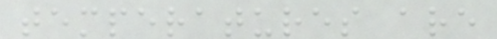temperatures are
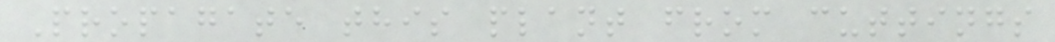Propagate this plant from cuttings
